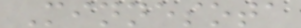Minnesota
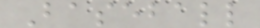Baseball
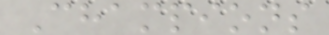Champions
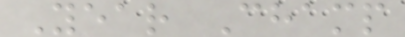Year Champ
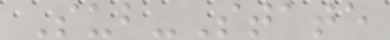Sub-State
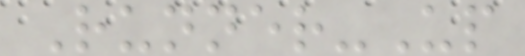Runner-Up
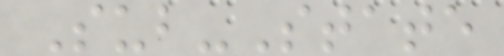Sub-State
